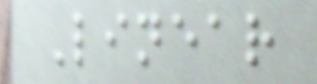Linear
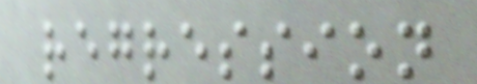regression
